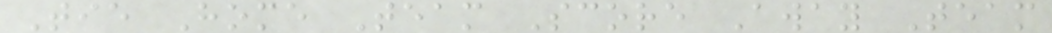Tie Home Team Score Away Team
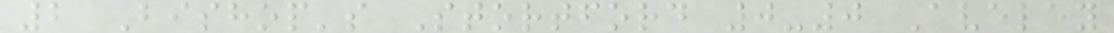2 Bishop's Stortford 0-0 Aveley
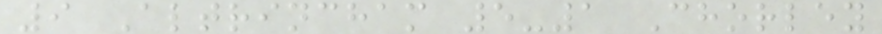9 Altrincham 5-1 Chorley
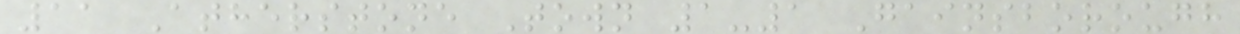11 Atherstone Town 1-1 Gainsborough
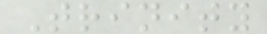Trinity
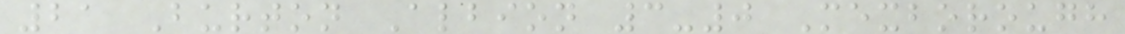21 Burton Albion 3-0 Mexborough
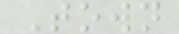Town
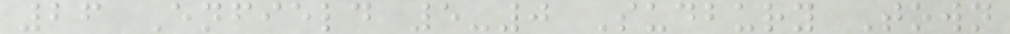26 Enfield 5-0 Sudbury Town
